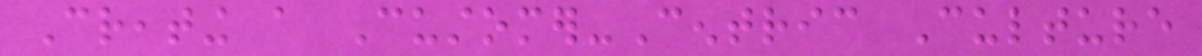Creating a Customer-Centric Culture
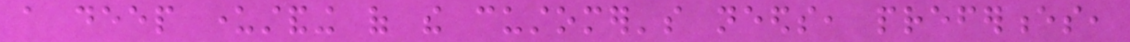a deep understanding of the customer's needs, preferences,
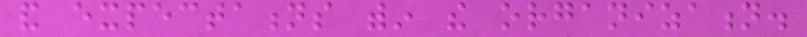and expectations within the organization.
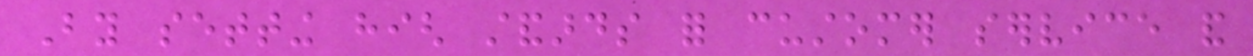By setting high standards for customer service and
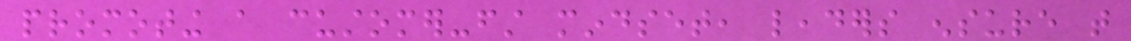promoting a customer-first mindset, leaders ensure that
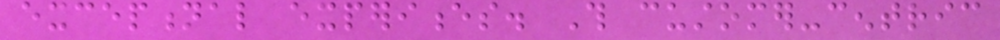exceptional experiences. This customer-centric
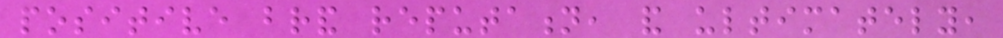positive brand reputation, and ultimately,
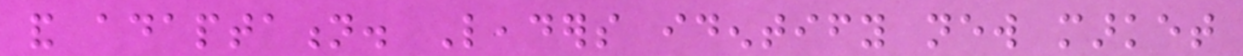and adaptation. Leaders identify new market
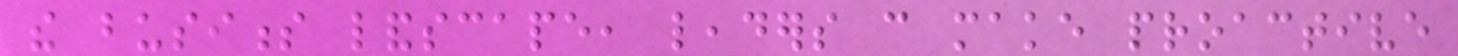the business landscape, leaders can make proactive
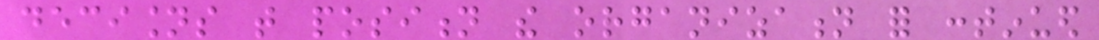decisions that position the organization for continued
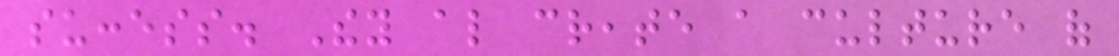success. They also create a culture of
